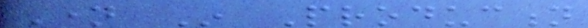Name In Production
